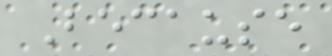Because
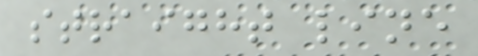straight line
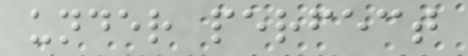under perfect
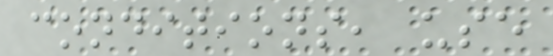conditions, use
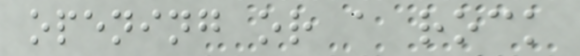opening or a rock
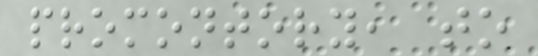promontory, to
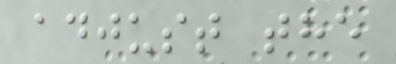adjust the
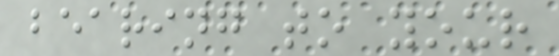bearing to your
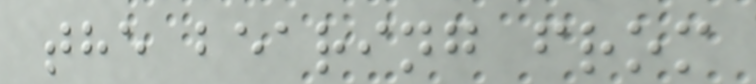the bearing from
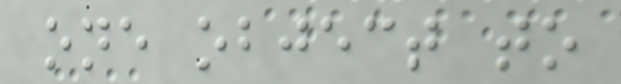one object to
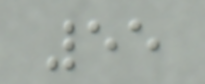55
